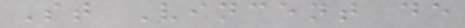St Vincent de
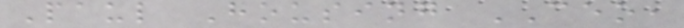Paul Housing CEO,
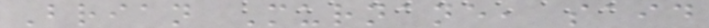Brian Murnane, said
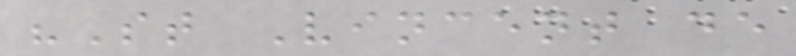"St Vincent de
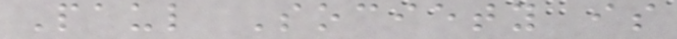Paul Society is
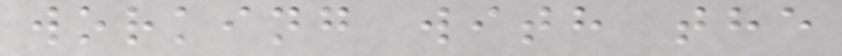working with the
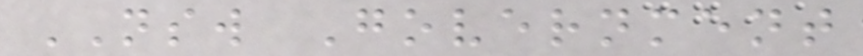NSW Government
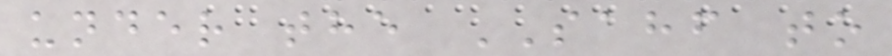under the SAHF to
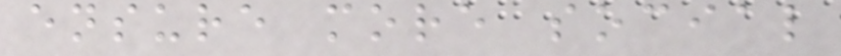ensure more social
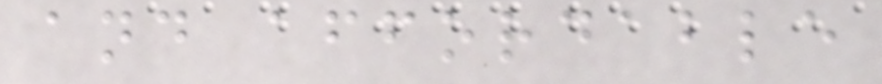and affordable
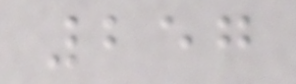257
